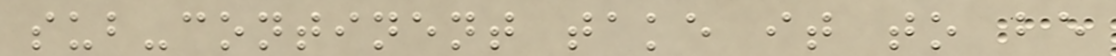sub-continent take it to be
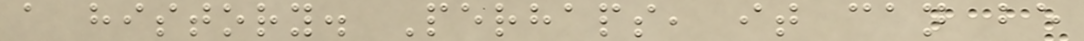a history. Perhaps, it can be
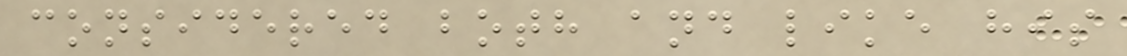considered both and like his
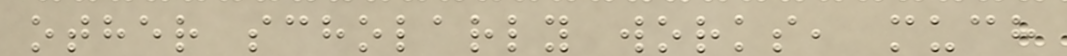other scholarly works, much
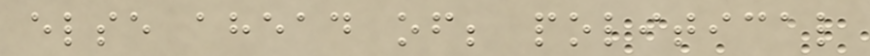else ahead of; political
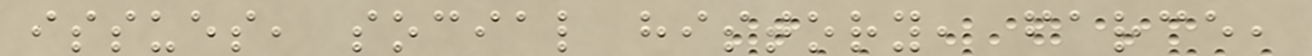issues, social history, farce,
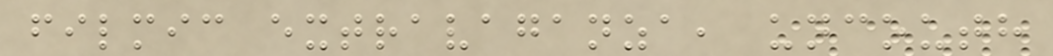filmic extravaganza, uncouth
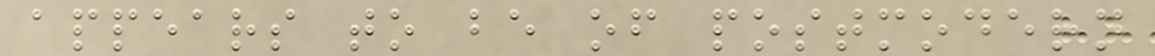appears to be of postmodern
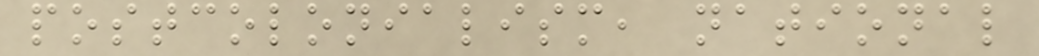postcolonialism, national
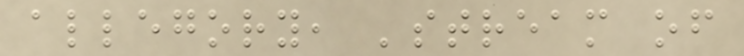allegory, 'stream of
